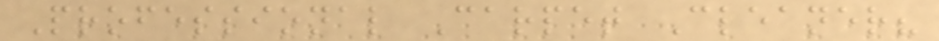Professional Carpet Cleaner?
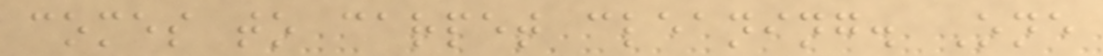comes to carpet cleaning. One
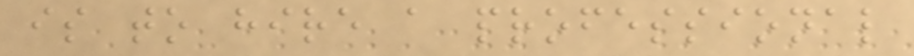is to hire a professional
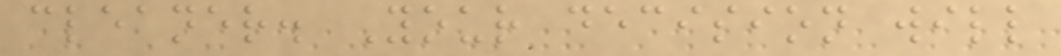cleaner. Your decision will
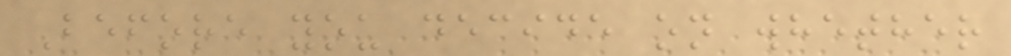Before you decide on whether
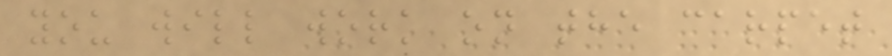you will work on the carpet
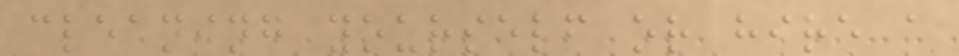cleaning yourself or hire a
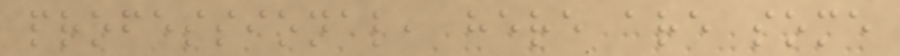professional, here are some
